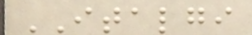ITALGI
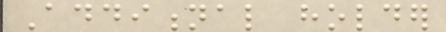Additional holder
